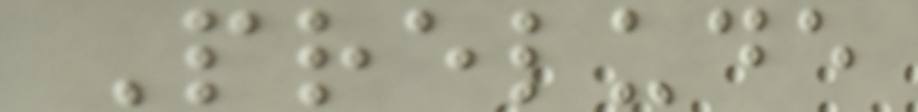Prelude
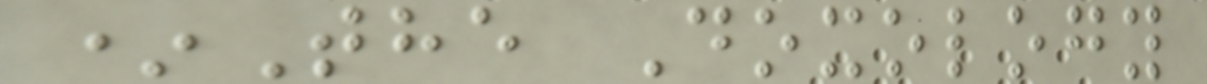*The Doxology
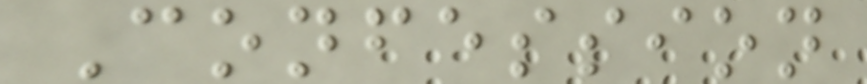Confession
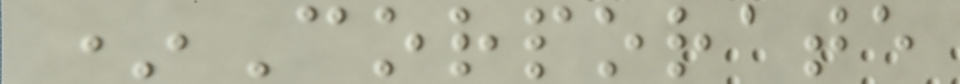*Corporate
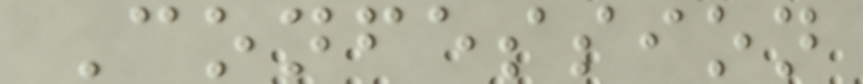Confession
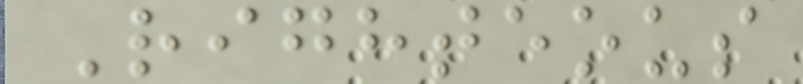Righteous
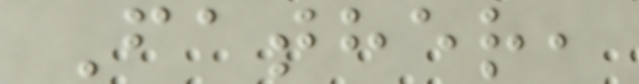Father,
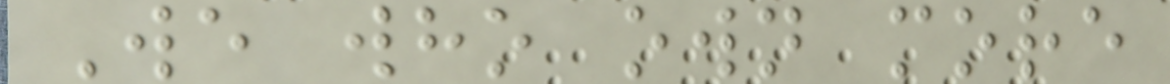We who own more
